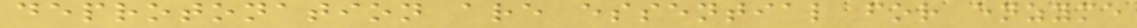deprotonation are essential for enzyme
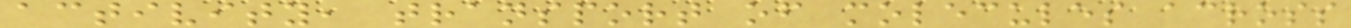activity, transport of molecules across
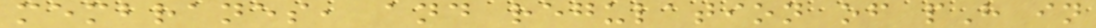membranes, and regulation of pH in
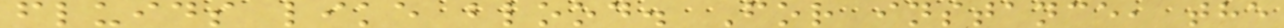fluids like blood. For instance, the
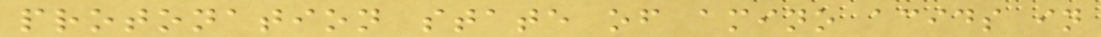protonation state of amino acids in
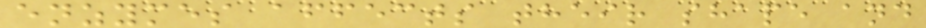enzymes affects their shape and
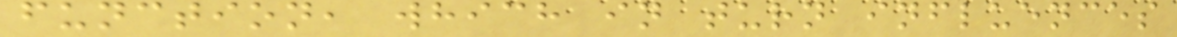function, which in turn influences
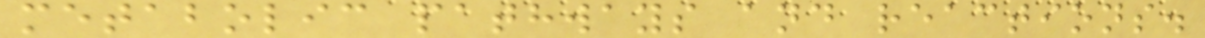metabolic pathways and reactions.
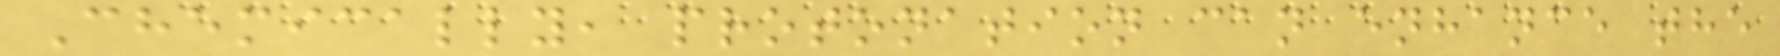Chemically, protonation can enhance the
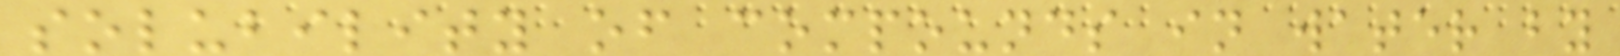solubility of compounds in water by
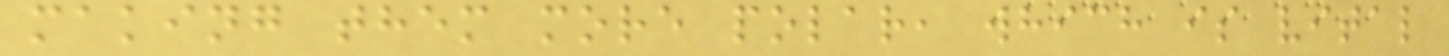making them more polar, which is vital
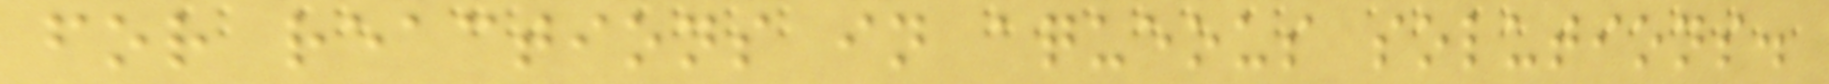for reactions in aqueous solutions.
